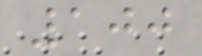100
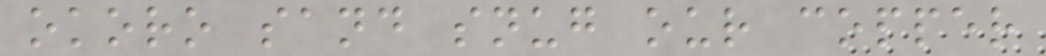okoro sand snug our copper
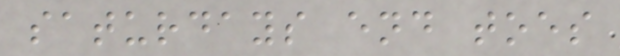saturdays end toes
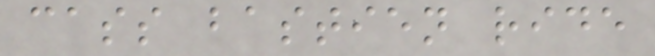cass bastien ride
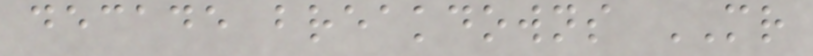decade breakdowns MR
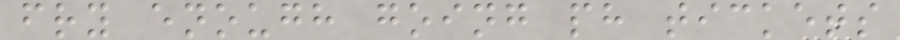fry enough going ph tickets
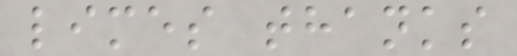limes thanks
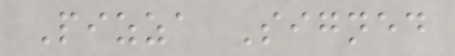Pizza Signed
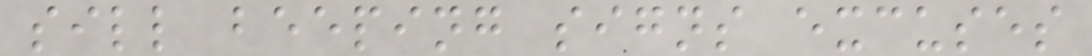sill beeping signs excuses
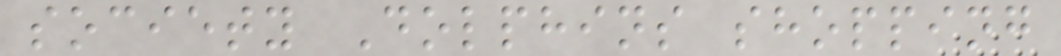society Dolphins shopping
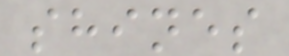shines
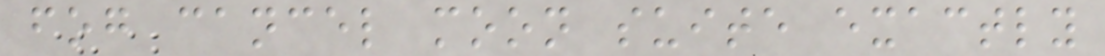fog cancel moon suite exactly
